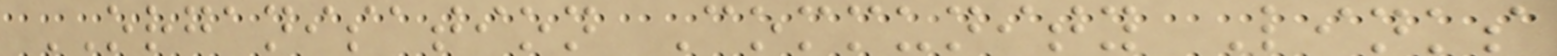ORGANISATION Community Links
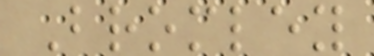Bromley
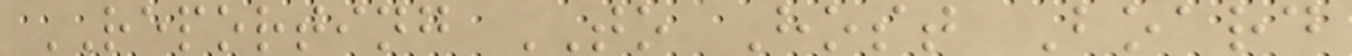REPORTING TO Host Board
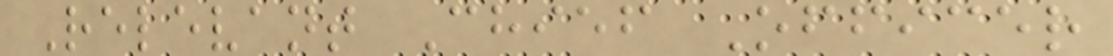Relevant Chief Officer
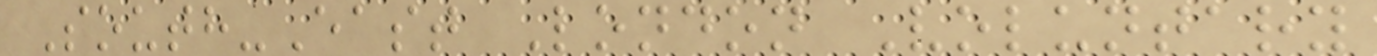South-East London Voluntary
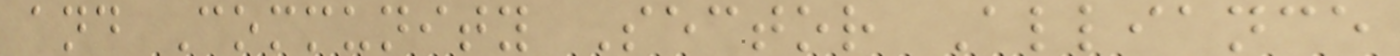and Community Sector Alliance
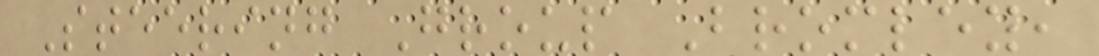Steering Group Bromley,
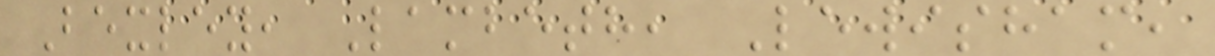Bexley, Lambeth, Lewisham,
